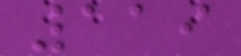119
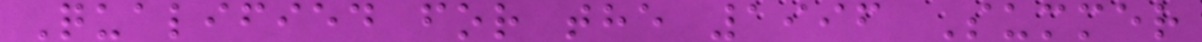Qualified for the 1996 Summer
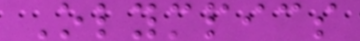Olympics
